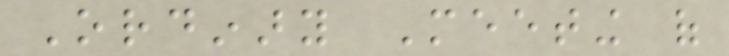Ordinary Meeting of
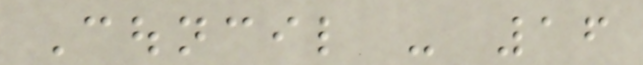Council - 16
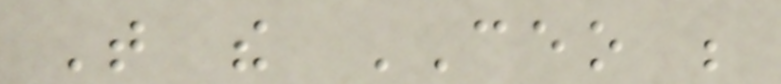That the CEO be
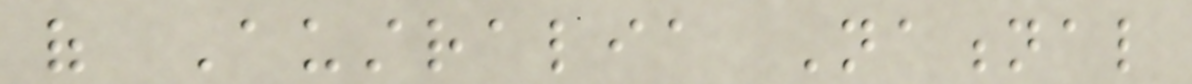of Australia National
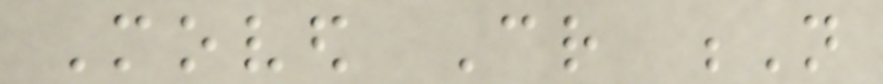Moved Cr N
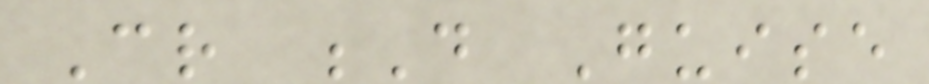Cr D Guise
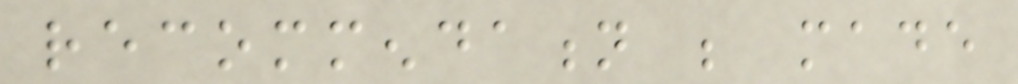recommendation be made
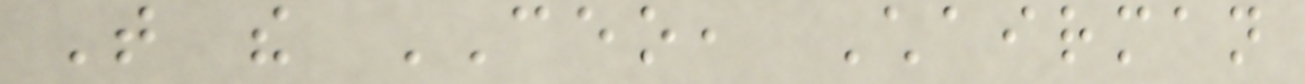That the CEO, Chairman
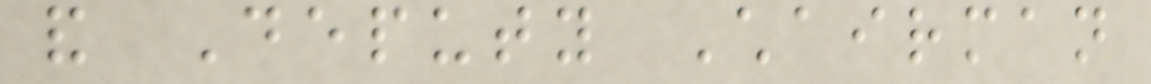and Deputy Chairman
